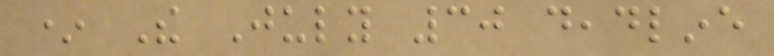* The July 30 deadline
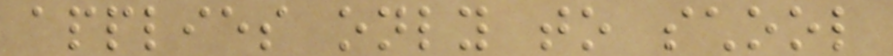applies only to school
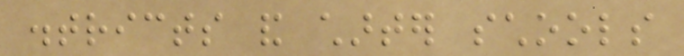districts and charter schools
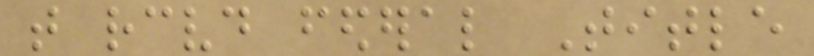that received federal Title
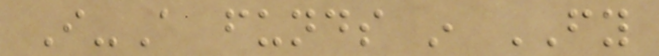I-A funds in FY
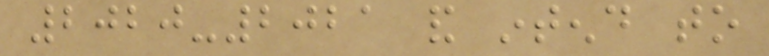2020-2021 and intend to
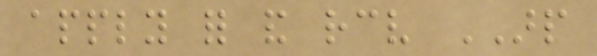apply for and receive ARP
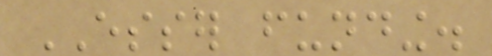ESSER funding.
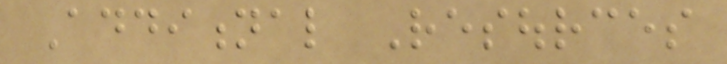Additional Resources
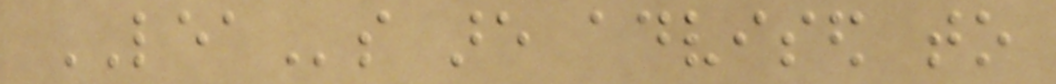LEAs are advised to
